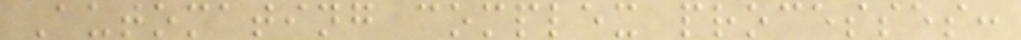Automating complex processes:
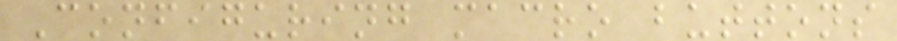Configuring macro buttons
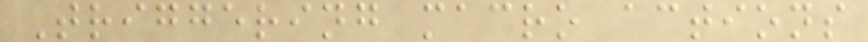Triggering macro actions
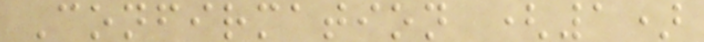Confirmation (1)
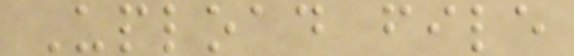Upload file
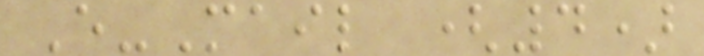E-Mail (4)
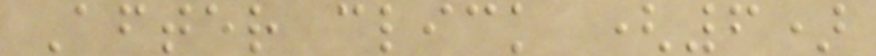After click (6)
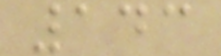143
